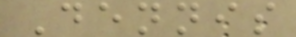Dennis
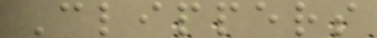Clippers
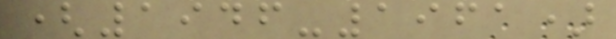(1946-1961)
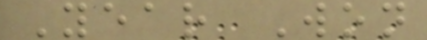Year Won
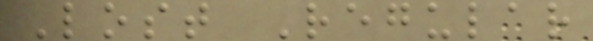Lost Regular
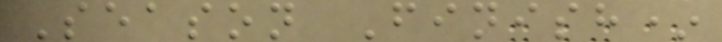Season Finish*
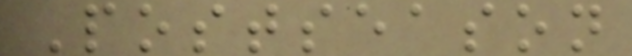Postseason
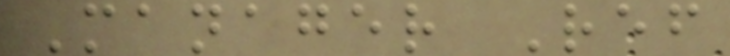Manager Ref
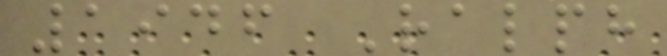1946 Ralph
